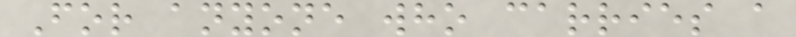For anyone who carries a
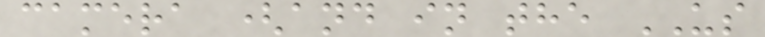camera (and in the US
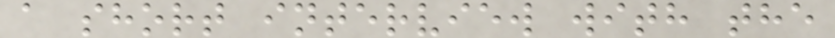a short interview with the
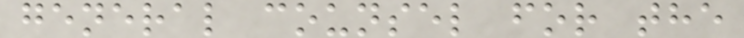general counsel for the
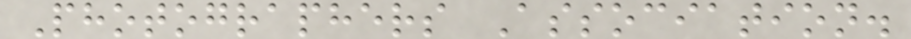Photographers Association.
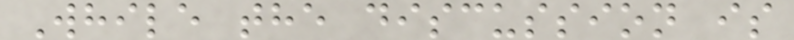While the discussion is
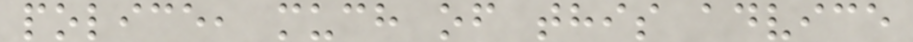police, much of this advice
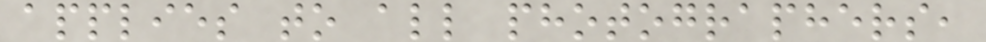applies to all photographers,
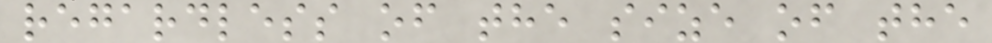regardless of the size of the
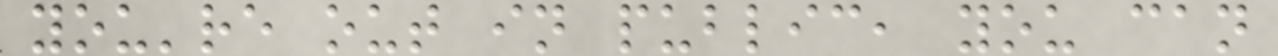you're out in public, you can
